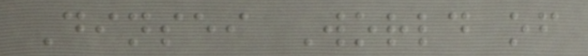Dinsei World of
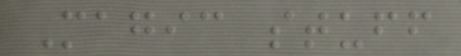Magic stuff
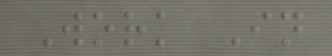Work In
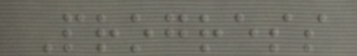Progress
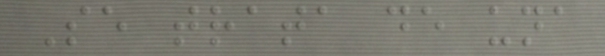Se trata de una
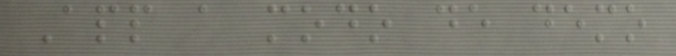App a modo de demo
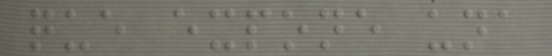que expone una
